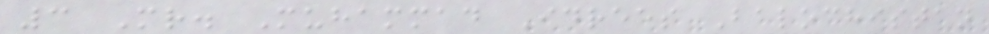3 Mr. Muhammad Idrees Balochistan
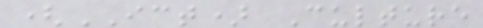(ICT) Culture
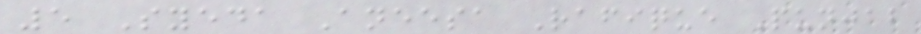5 Syeda Aneesa Rafique Punjab
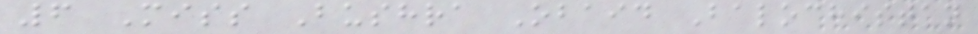6 Miss Bushra Obaid Balochistan
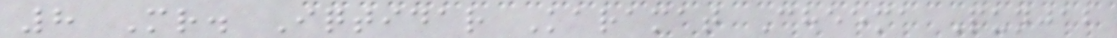8 Mr. Iqtidar Karamat Cheema Punjab
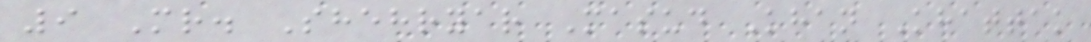9 Mr. Shehryar Masud Khan Khattak
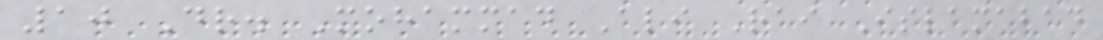10 Dr. Mohammad Ali Rai Islamabad
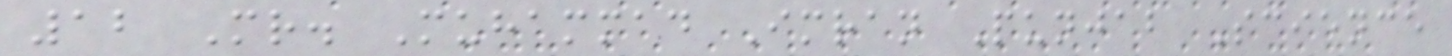12 Mr. Muhammad Imran Punjab Science
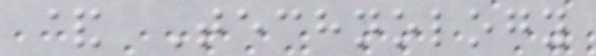& Technology
